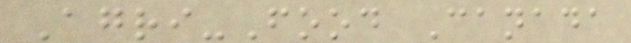Agri-Food Canada
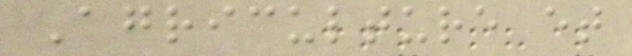Agriculture et
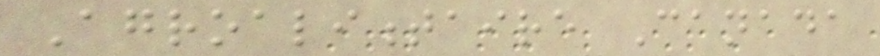Agroalimentaire Canada
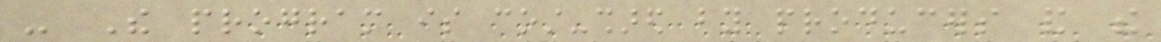- The program is cost-shared by producers and the
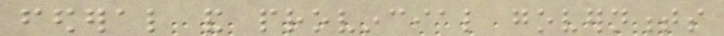federal and provincial governments
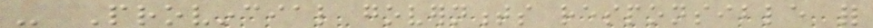- Provincial governments responsible for
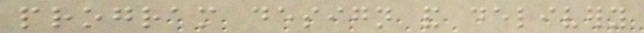program design and delivery
